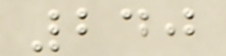240
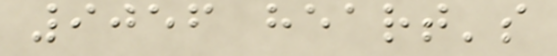9056 heart's
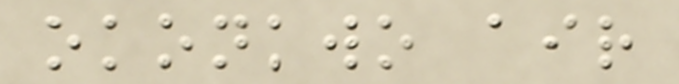okonkwo air
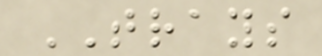TRAYS
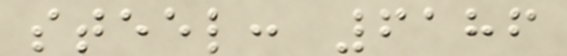steel: 6186
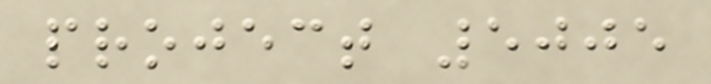project 5005
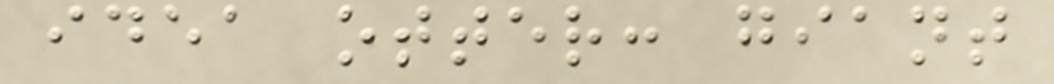idea otter: giant
